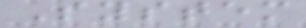System
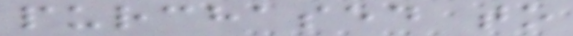purchased to
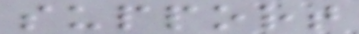support
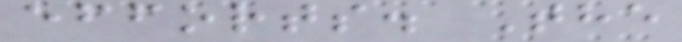efforts. The
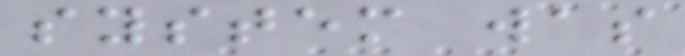system was
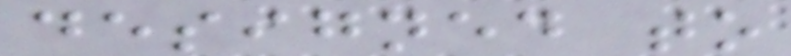designed to
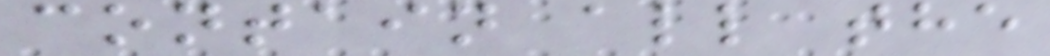contain all the
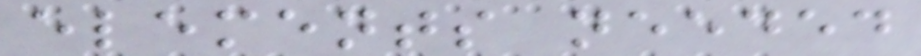elements needed
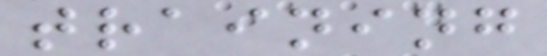training
